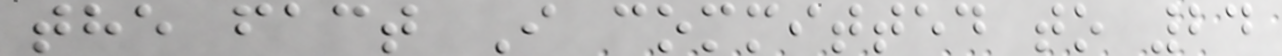the fact I committed to 24
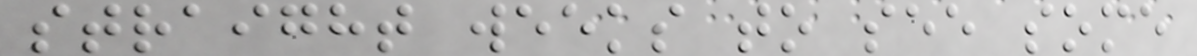straight weeks to see some
